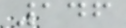146
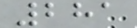281
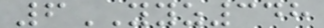6YYZ348
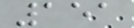151
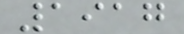1917
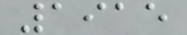1915
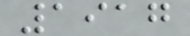1917
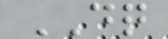DQ
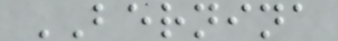BERNINA
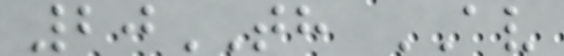20TH AV
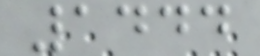1444
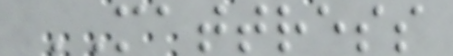MATTRESS
